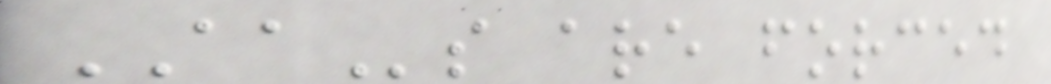AAs are forced
